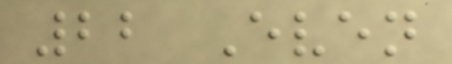22 Even
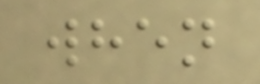when
